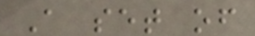A set of
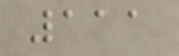111
